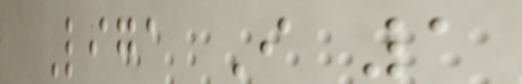Liga I 1
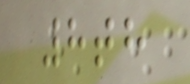8th
